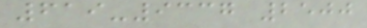619-9337 2500
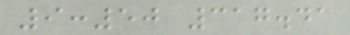9:50 317.41
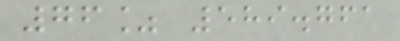76% 589.761
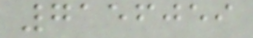7156059
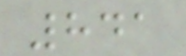841
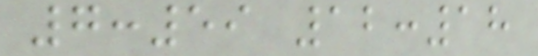7:59 12:18
